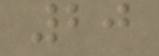20
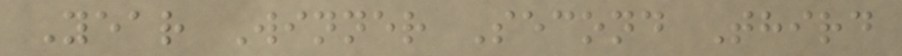Year Winner Second Third
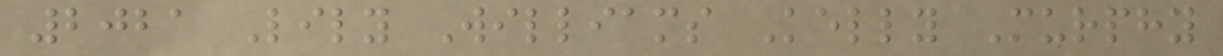2021 Lily Williams Kelly Murphy
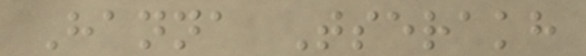Hanna Tserakh
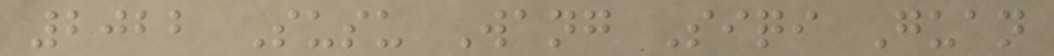2022 Susu Wang Siqi Guan
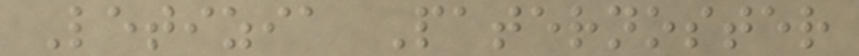Letizia Paternoster
